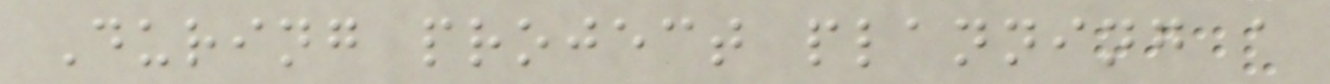During project planning a
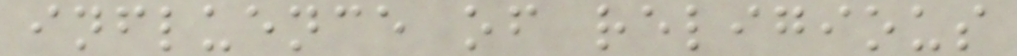influence of religious
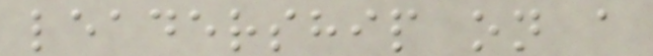leadership on a
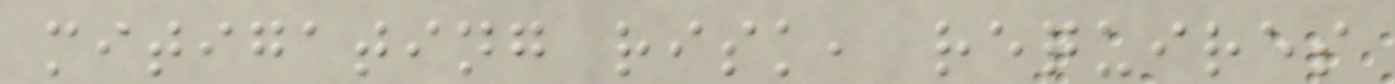mitigating risk, requires
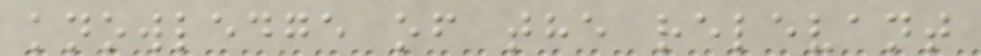knowledge of the relevant
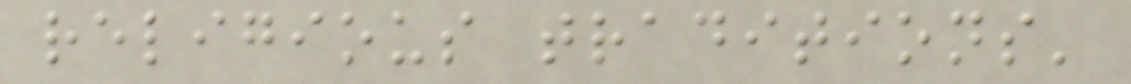religious traditions'
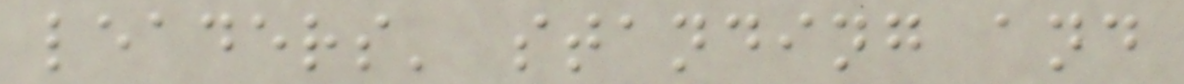leaders' standing and
